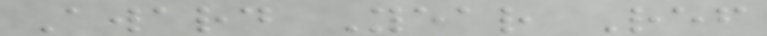Award Year Ref
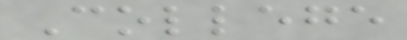College
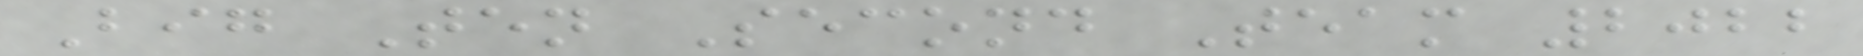Big Ten Second Team 2022
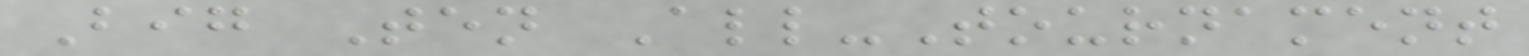Big Ten All-Tournament
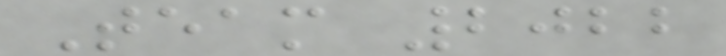Team 2022
